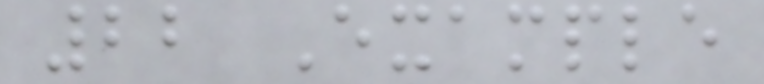22 Example
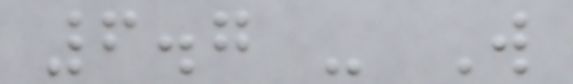6.7 - W
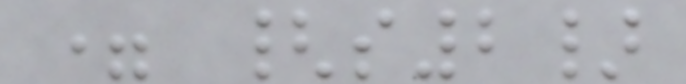= {s2}
